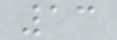13
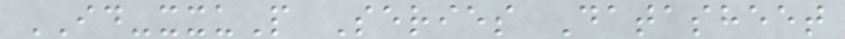ID-xxuP Series Datasheet
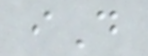iD
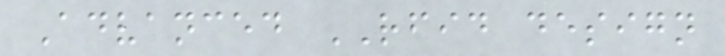Advanced RFID design
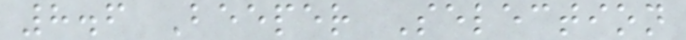8.6 Beeper Selection
